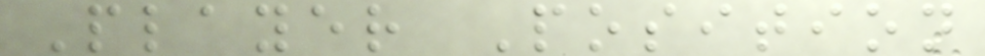Player Position
